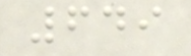649
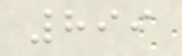899
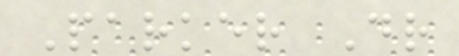Parker Dr
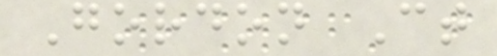Gordon Ct
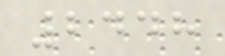2448
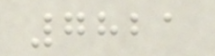7821
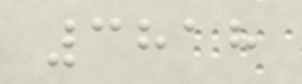3818
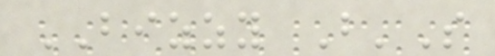BIZZY B'S
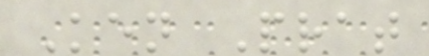Ken Prat
